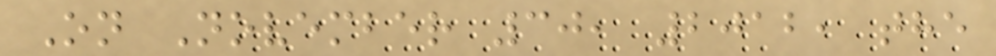On November 30, 2012, the
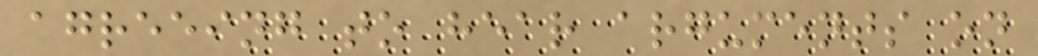agreeing to hear arguments on
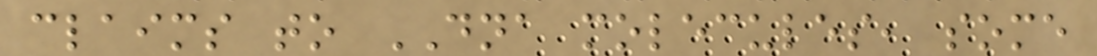claims to DNA molecules, some
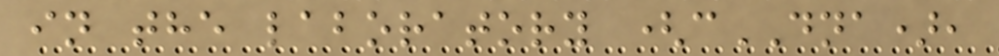in the laboratory (cDNA),
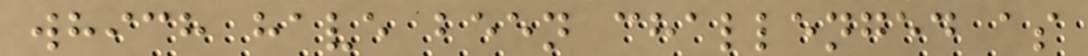which have been challenged as
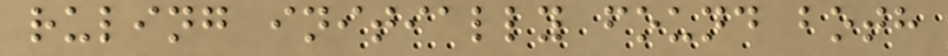ruling initially found both
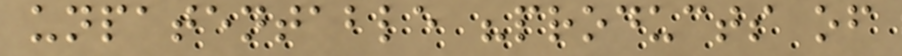unpatentable "products of
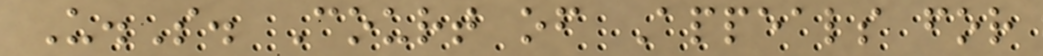U.S. Court of Appeals for
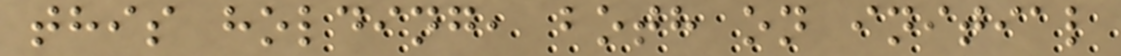this holding, both on initial
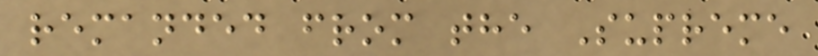remanded from the Supreme
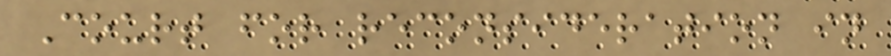Court for reconsideration in
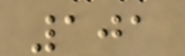101
